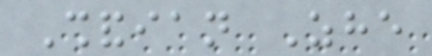Shandian Zhe
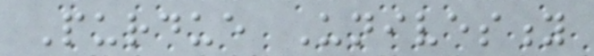Purdue Univesity
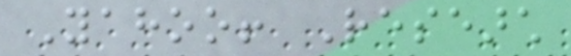Yahoo! Research
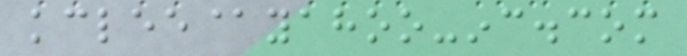kclee@yahoo-inc.com
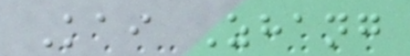Kai Zhang
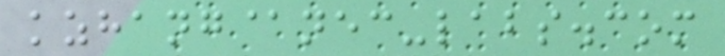kzhang@nec-labs.com
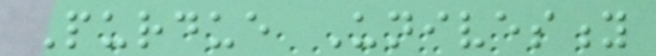Purdue Univesity
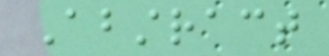Abstract
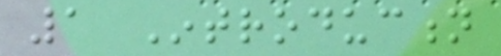1 Introduction
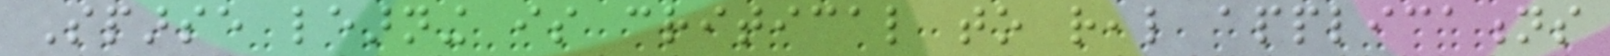Sparse learning is critical to real applications
